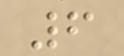6
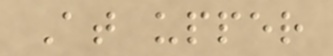At upper
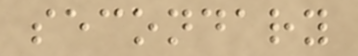secondary
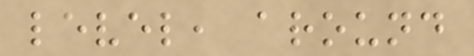level, around
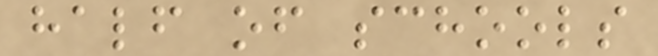half of schools
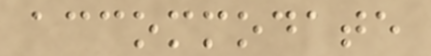accommodate
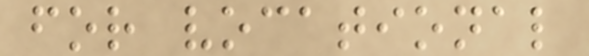for vocational
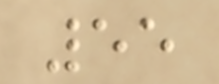55
